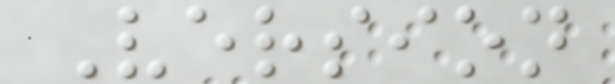Version
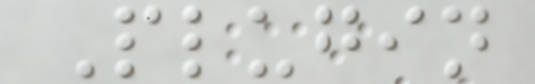Plugin
